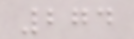274
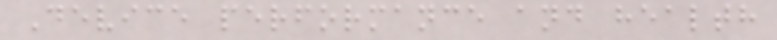Device performance and health
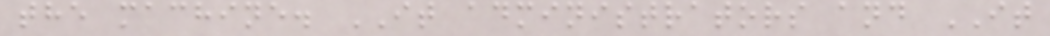the machine. IT administrators and IT
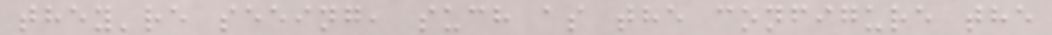they're seeing, such as the configure the
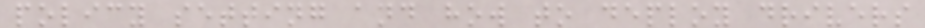policy setting and how to deploy drivers
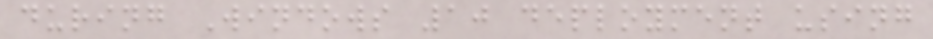during Windows 10 deployment using
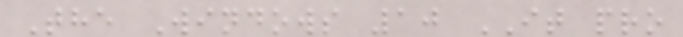The Windows 10 IT pro
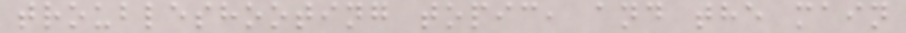troubleshooting topic, and the main
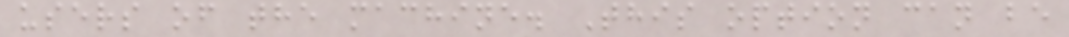users of the machine. This option can be
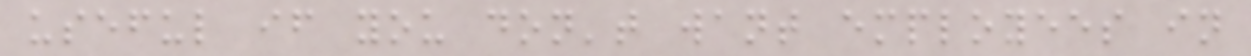useful if you don't want employees in
